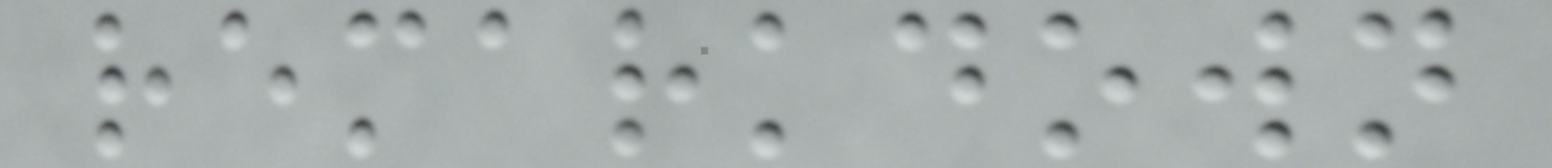remarkdown
